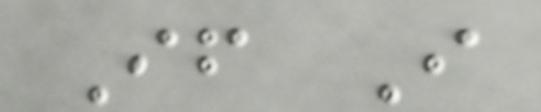If I
